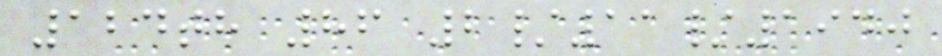124th 86 2/11/1940
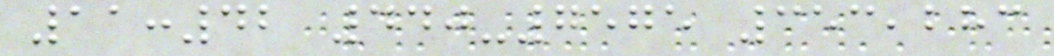11:42 440-7575 353,283
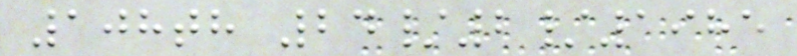108th 24/2/1985
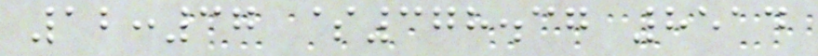12:37 $378.37 8514
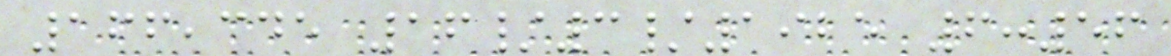166,345 16/3/1925 6:56
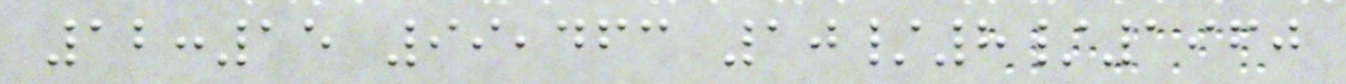12:15 99,463 10/8/1960
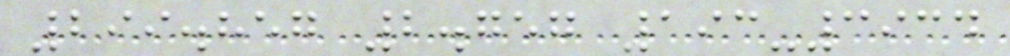299.857 2.757 193-3934
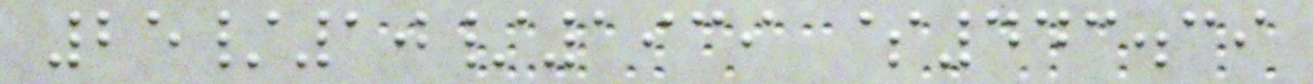25/10/1939 $443.39
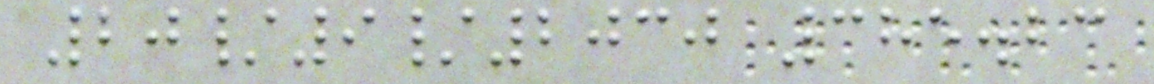20/9/2030 385.23
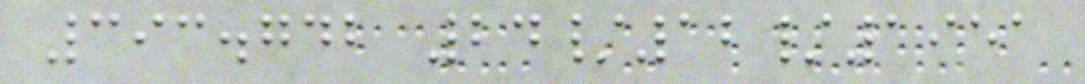393.742 24/12/1951
